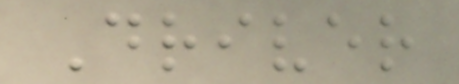Driver
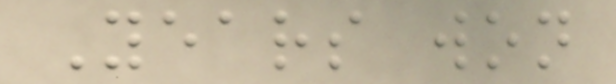Years won
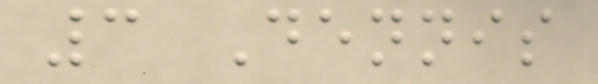3 Dennis
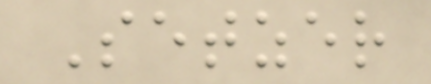Setzer
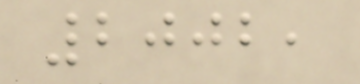2002,
